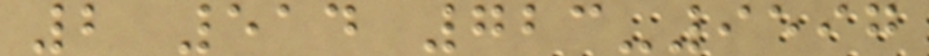2 514 723-9597
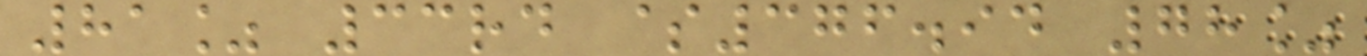81% 33rd $376.94 78%
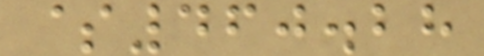$460.28
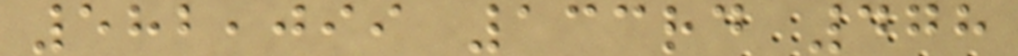582,099 133rd 478
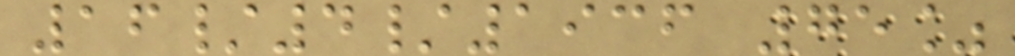16/4/1936 75%
